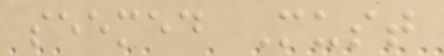seemed Must
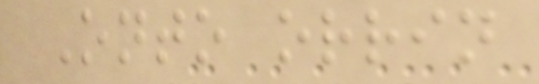Onto orrin
